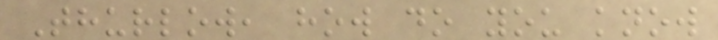Thurlow, how do you know
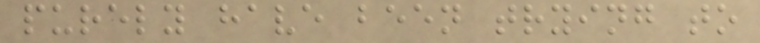purely have been trying to
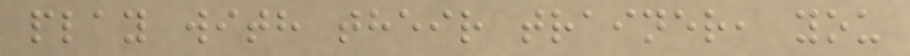play with their trainer, you
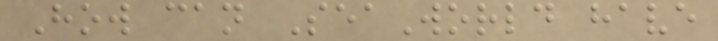How can SeaWorld have
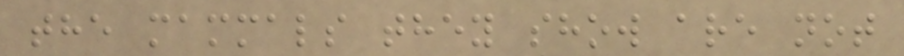the mammals they show are not
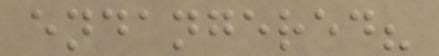endangered?
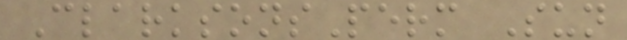ClarksonsPerm Sun
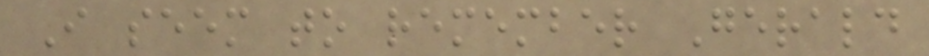I seem to remember Gerald
